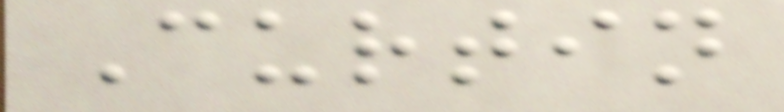Curtin
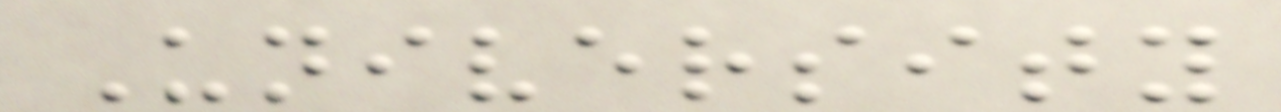University
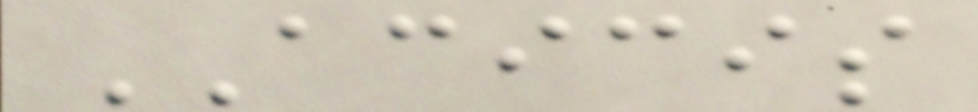ACICIS
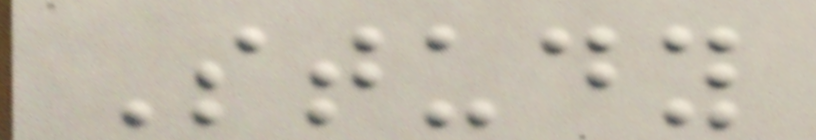Study
